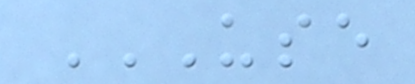USE
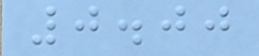0.00
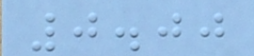0.00
